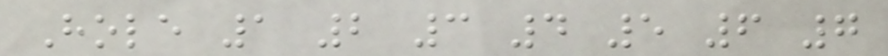Hole 1 2 3 4 5 6 7
